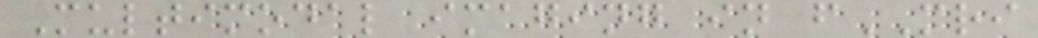Multimodal imaging in fMRI
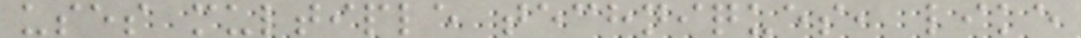uses multiple techniques, like
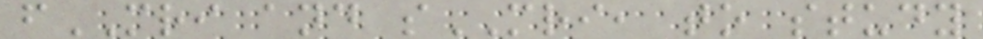fMRI and sMRI, to study
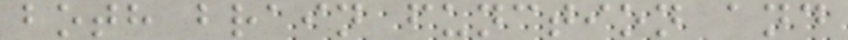both brain function and
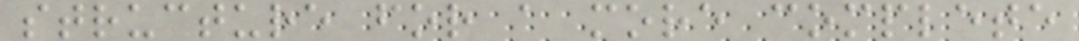structure for a more complete
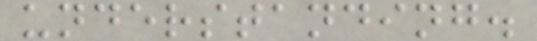understanding.
